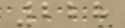228
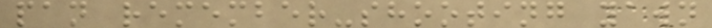pan remember-shooting yawn
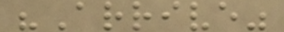"Arrive"
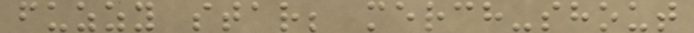fuzzy star; merch-shout
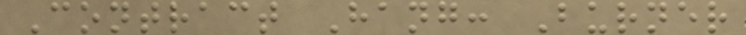Contract Hang: Burner
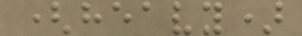(heavy)
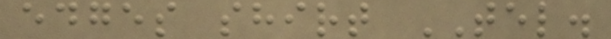edges shirt TEL.
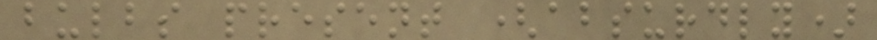bulbs present (absurdly)
